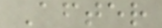After
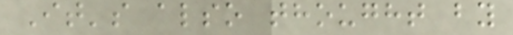It's also thought by
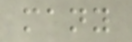many
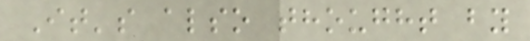It's also thought by
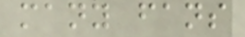many fans
